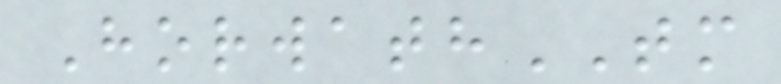HorwathTM
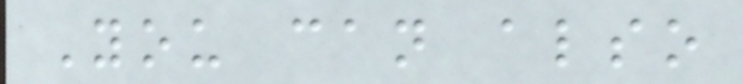You can also
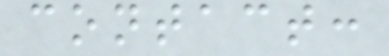contact:
